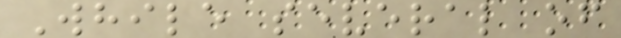While several of
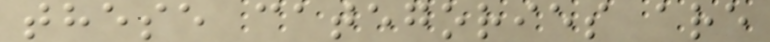these categories are
